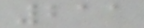211
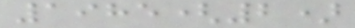1985(2)
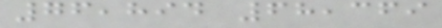76,894 68,369
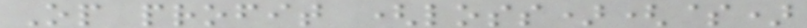Op profit (loss)($)
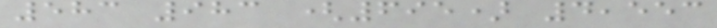583 983 (695) 4,553
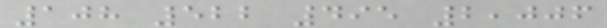108 522 495 2,006
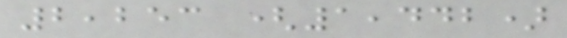2,253 (1,442)
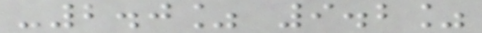-2.0% 9.2%
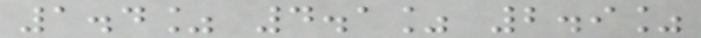1.4% 4.1% 2.9%
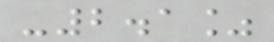-2.1%
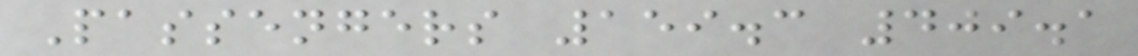Passengers 159.3 409.1
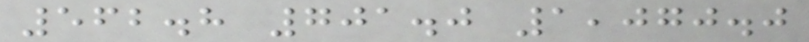562.8 701.0 1,070.0
